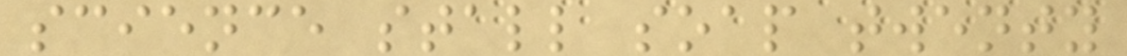science stall soap twenty
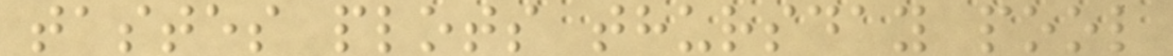tastes plots thursday pool
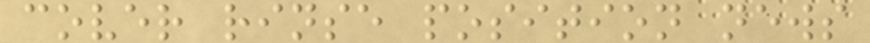cover rinse position news
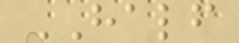HALF
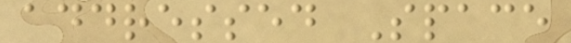addressed Space
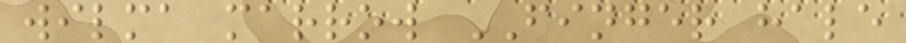wilma marrow FINGER hale
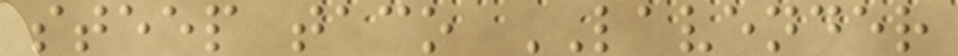steep taco LAVENDER
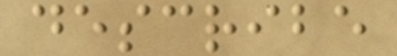describe
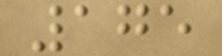175
